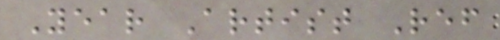Year Artist Ref
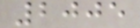2005
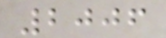2006
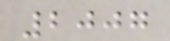2007
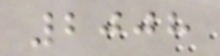2008
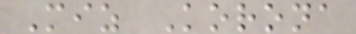Miz Korona
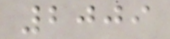2009
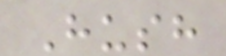Hush
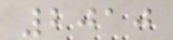2010
